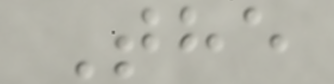The
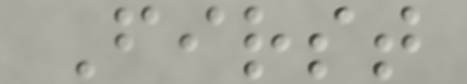First
